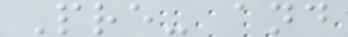Pre- and
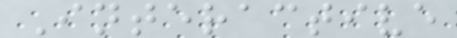Interactive
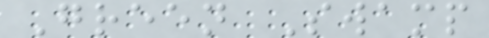Green Swamp
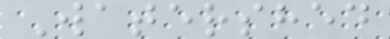Watershed
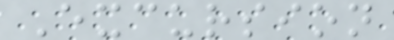Excursion
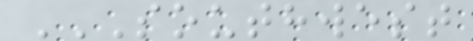SOUTHWEST
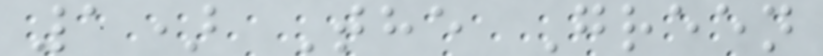1) The Green
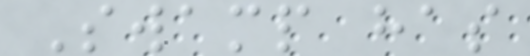Swamp has
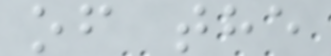of the
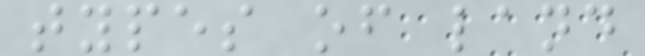types of land
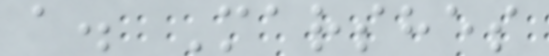a. Marshes
